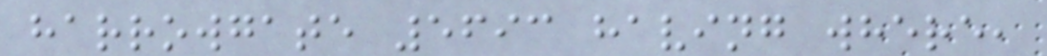harrowgate 5693 having where,
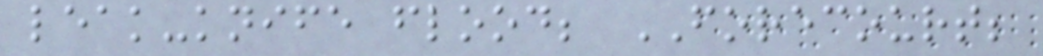leak-knife flood; FORECOURT;
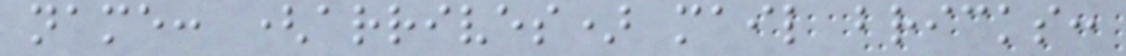name: (arrives) mail bricks:
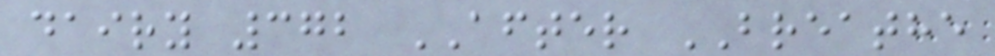dairy 372 AFTER BREATHE
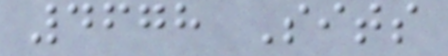4678 Sits
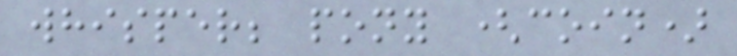whisper; pony (coin)
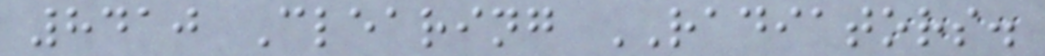8410 Clearing RADIATORS.
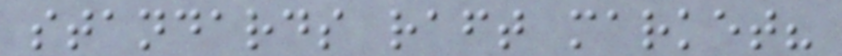standards raft market?
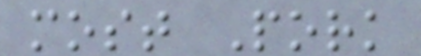most Pork
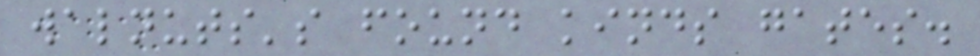walnuts's found kinds gates.
